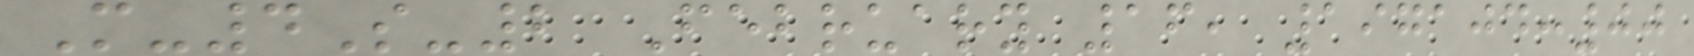M-4S-2 February 16, 197104:00
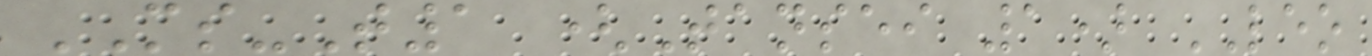MS-T1 (Tansei 1) LEO
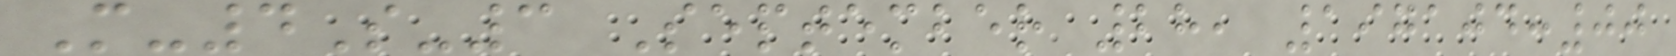M-4S-3 September 28, 197104:00
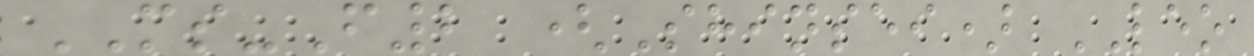MS-F2 (Shinsei) LEO
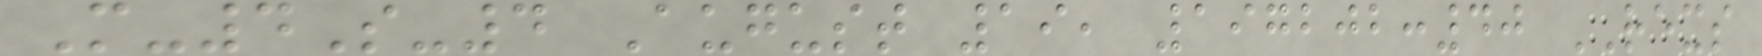M-4S-4 August 19, 197202:40 REXS
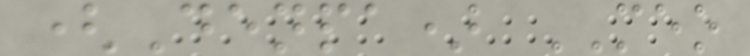(Denpa) MEO
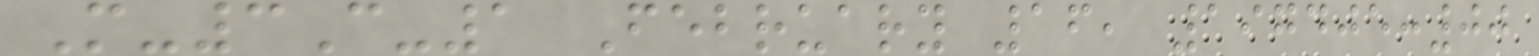M-3C-1 February 16, 197405:00
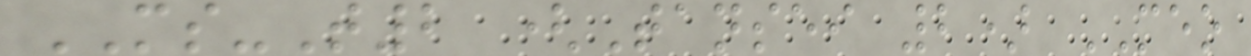MS-T2 (Tansei 2) MEO
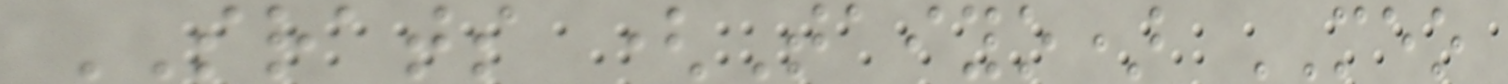SRATS (Taiyo) MEO
